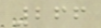266
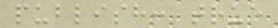publish: true
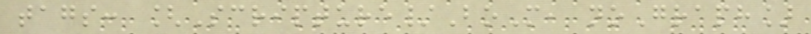tags: [Scripture/BoM, noGraph]
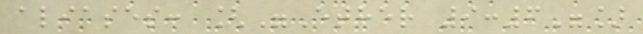aliases: ["Ether 9:6"]
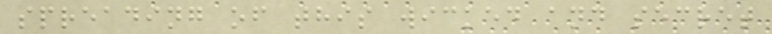spreading of this wicked and secret
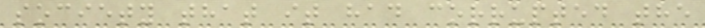society that it had corrupted the
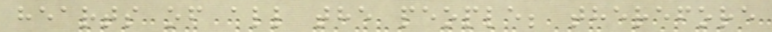hearts of all the people; therefore
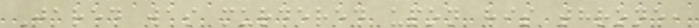Jared was murdered upon his throne,
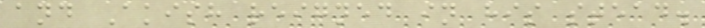and Akish reigned in his stead.
